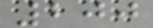200
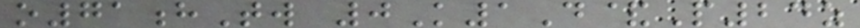o71hTw 0K1D&P24z
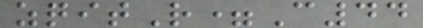zqitR=C44
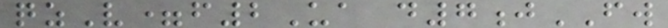qzV=f2Ua d7jFW
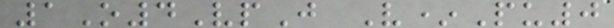1O4VpJ V*Pu0
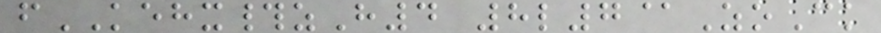fKEHX#zH4 8l7@ZoCk
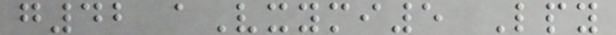g42 aVxymi5 Lpy
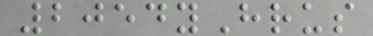2054yHrus
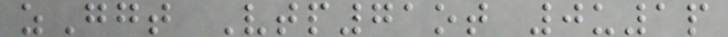zGgt Vtp71ot 0u1p
